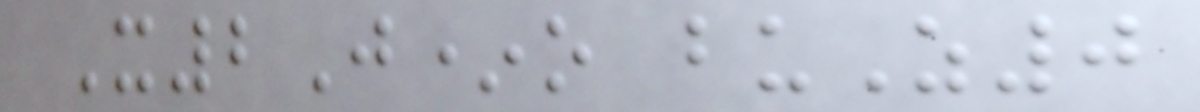X2J*o buZ0
